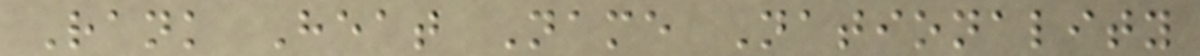Rank Heat Name Nationality
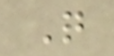Q
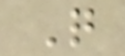Q
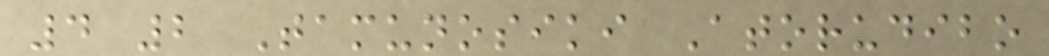4 2 Tamunosiki Atorudibo
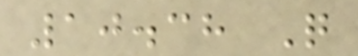10.38 Q
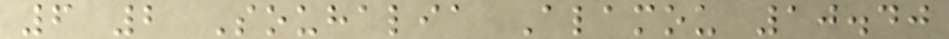6 2 Souhalia Alamou 10.40
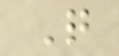Q
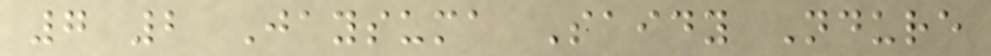7 2 Jaysuma Saidy Ndure
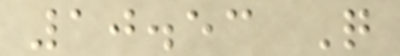10.53 Q
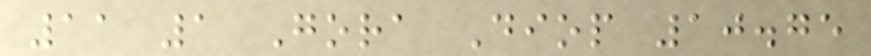11 1 Gora Diop 10.75
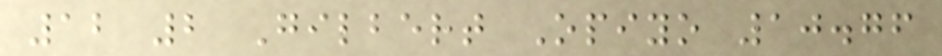12 2 Gilbert Opiyo 10.76
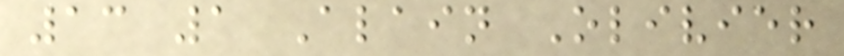13 1 Alain Olivier
